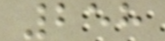258
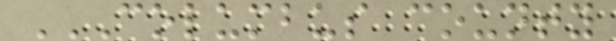COLUMBUS COUNTY
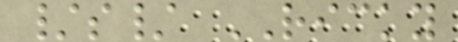/s/ RICKY
